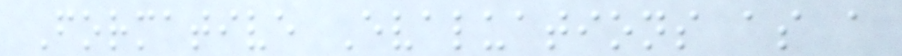Formative Evaluations as a
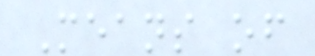Means of
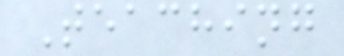Teaching
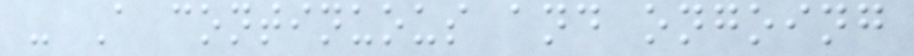- A continuous and ongoing
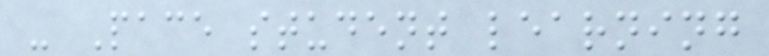- Pace student learning
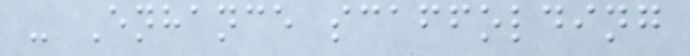- Enhance scaffolding
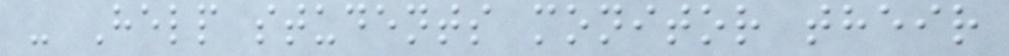- Help students monitor their
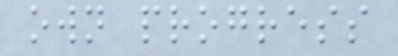own progress
